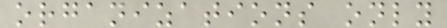organizations only
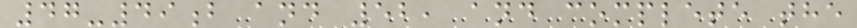47-49b and 52, and complete the
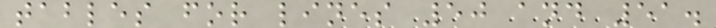tables for lines 50 and 51.
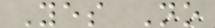Yes No
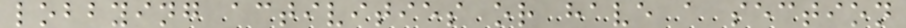lobbying activities or have a section
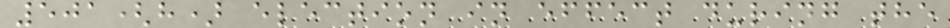501(h) election in effect during the
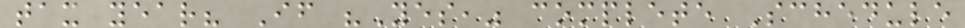tax year? If "Yes," complete Schedule
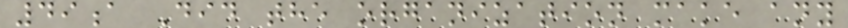49a Did the organization make any
